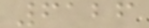6126
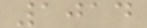1014
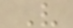V
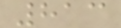813
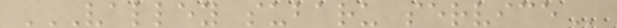VALLEY SUBARU SERVICE
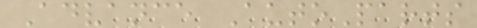Advance AutoParts
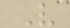V
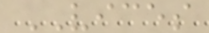VICES
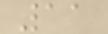11
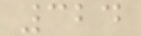324
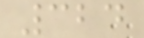324
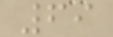69
